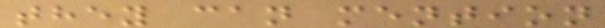they can mention
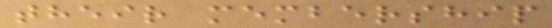their membership
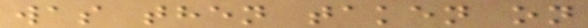was then taken on
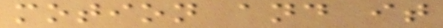motion and it
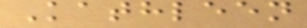Kathleen
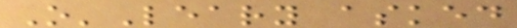O'Leary asked
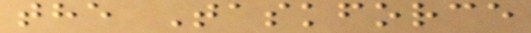the Taskforce
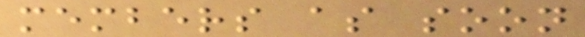members as soon
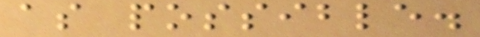as possible.
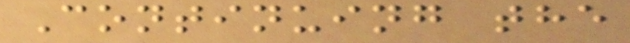Continuing the
